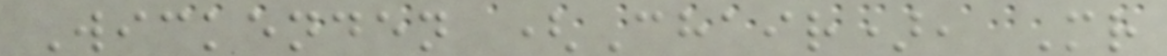Wickenden (Chair), Mr
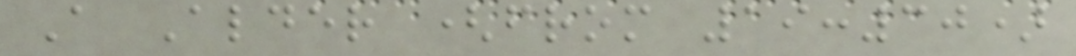A Alder (from 19:30)
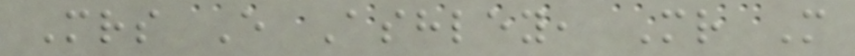Mrs E Ashley, Mr M
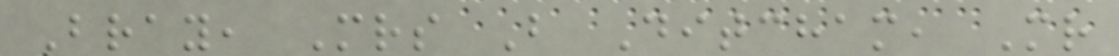Bray, Mrs B Ditcham, Mr
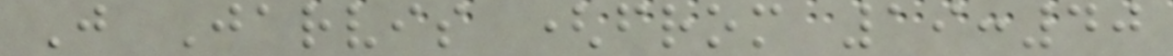J Jarvis (from 19:40
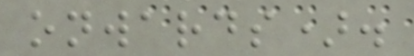onwards).
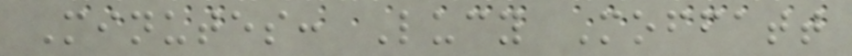Minutes: Lucy Moffatt
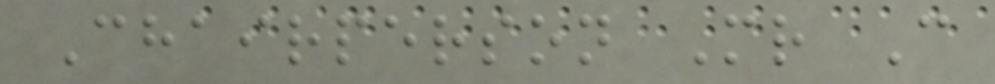Chairperson Mr C
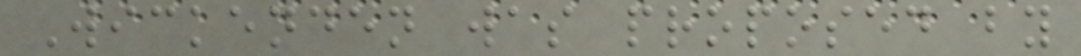Wickenden was proposed by
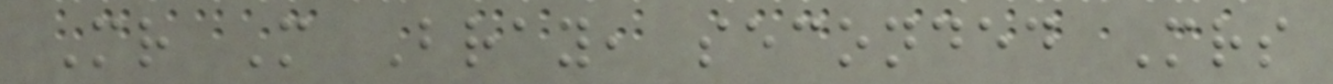Mr M Bray, seconded Mrs
